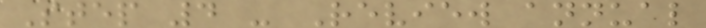Step 4 - Review annual
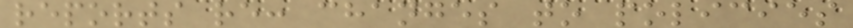reports re: changes to policies
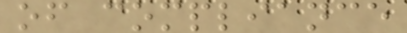of compliance
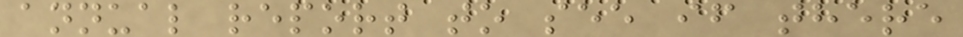annual report to see if there
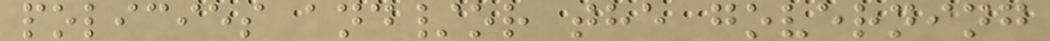policies and/or the governing
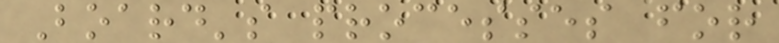Board's processes for
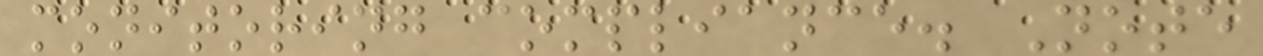monitoring compliance. Note
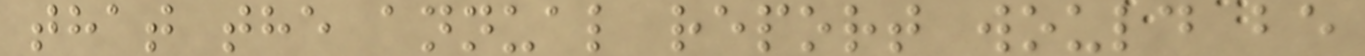that the annual report would be
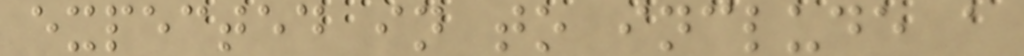expected in to include a
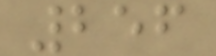256
